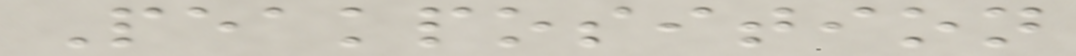Peakposition
